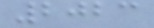2023
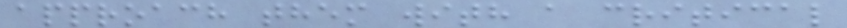approach them with a critical
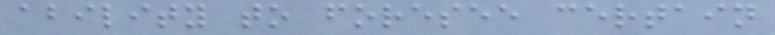ability to foresee certain
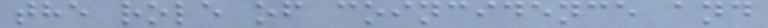the role of coincidence and
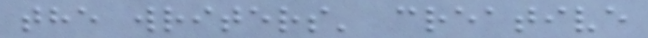the writers' creative
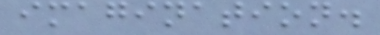imagination.
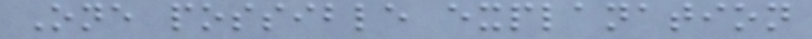One possible explanation
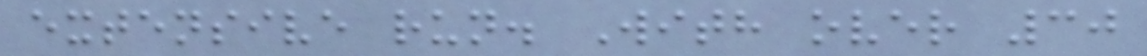extensive run. With over 30
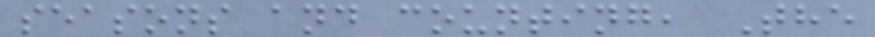seasons and counting, The
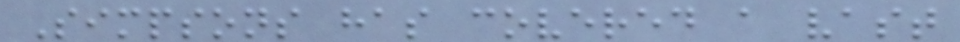Simpsons has covered a vast
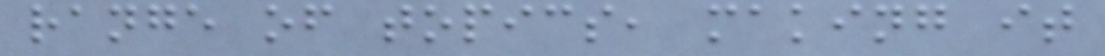range of topics, making it
